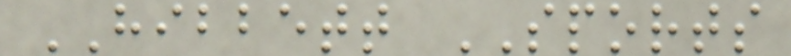HIBBETT SPORTS
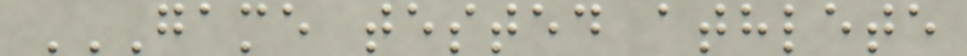GAME TESTED ATHLETE
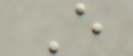E
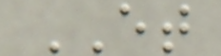ET
